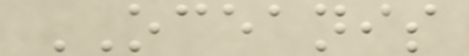OCEANIS
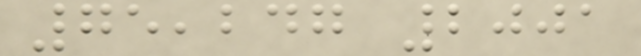75,247 2001
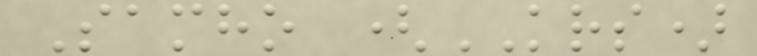Samho (KRS)
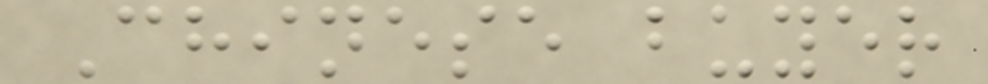Chinese buyer
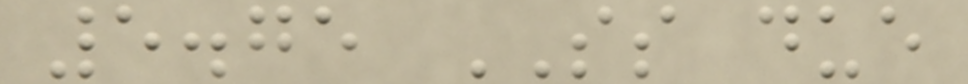5.75 SS due
